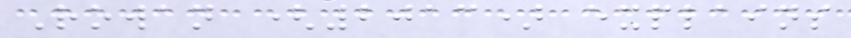Rowan (2013) explains
